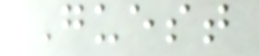Guest
